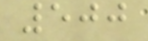500
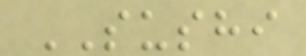SUSHI
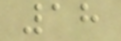18
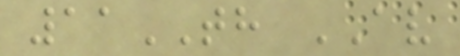11TH AV
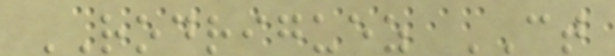RODRIGUEZ CT
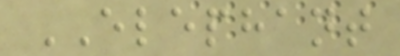ELEPHANT
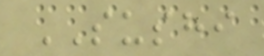SUSHI
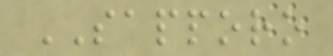SAPPORO
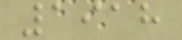1918
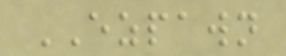EZPAWN
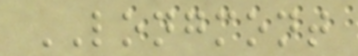LONGMONT
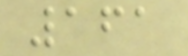161
